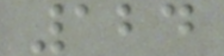124
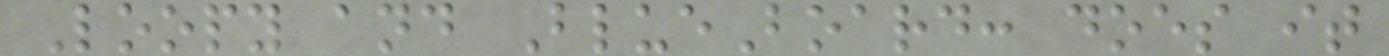Loopy and BlueBoard: does it
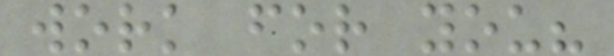work for you?
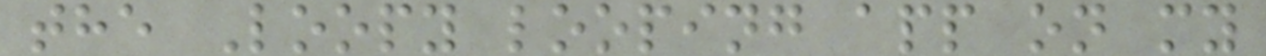the Loopy looping app on my
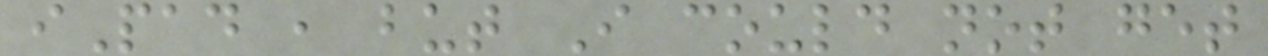iPad , but I could not get
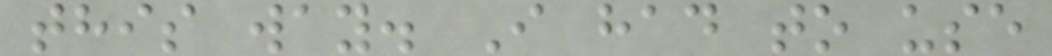this way. I had to use
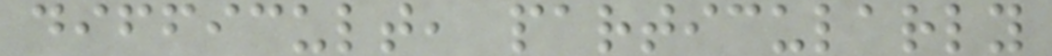difficult, particularly
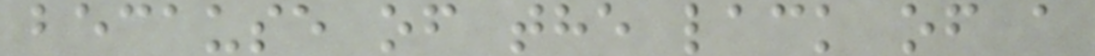because of the lack of a
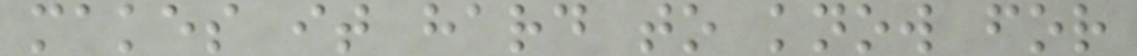makes it hard to know for
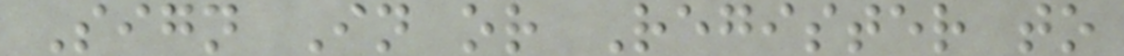Sign In or Register to
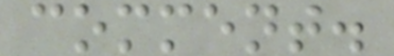comment.
